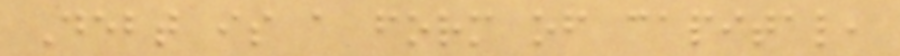Debt is a form of capital,
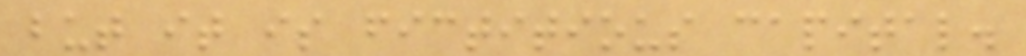but it is fictitious capital.
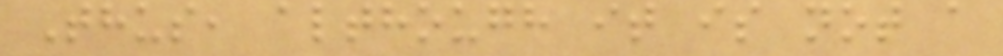Thus, although it is not a
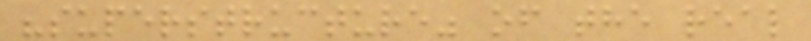"superstructure" of the real
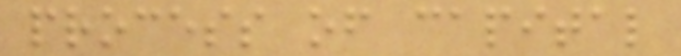process of capital
